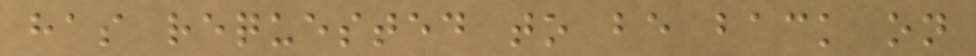has requested to be back on
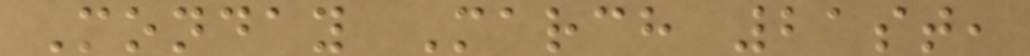Monday March 21st,
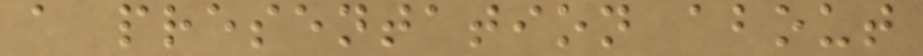a presentation about
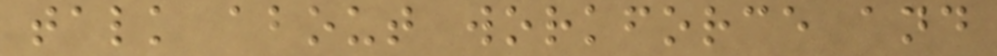talk about workforce and
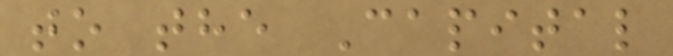to the Capital
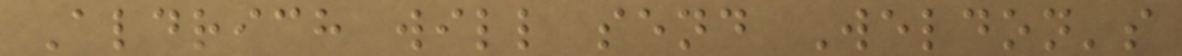Aldrich will send Weldon's
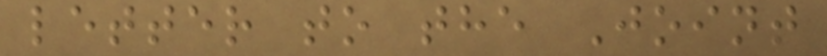letter to the Joint
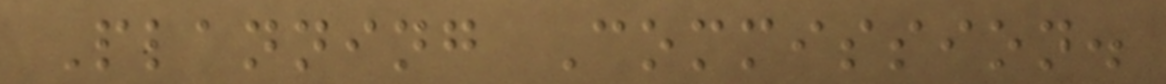Planning Commission.
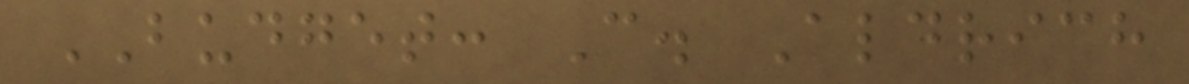BUDGET: C. Aldrich
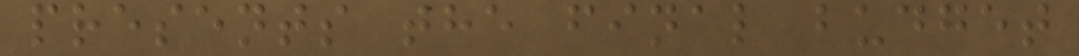presents the final budget
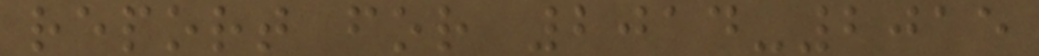report for 2014-2015
